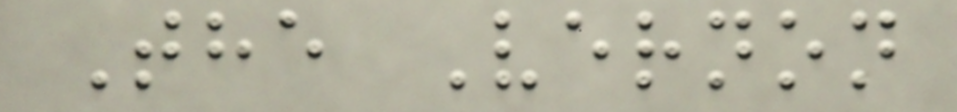The Vernon
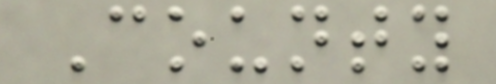County
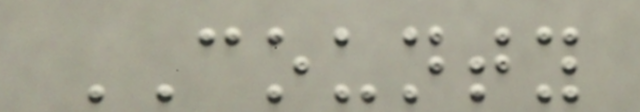COUNTY
